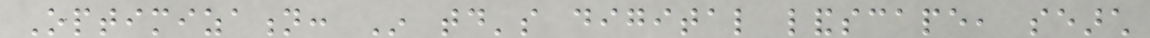Optimization: In today's digital landscape, search
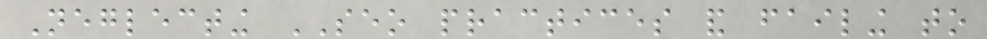Neglecting SEO practices and failing to
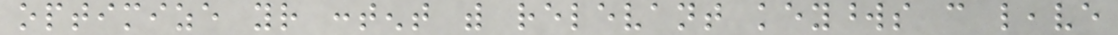optimize your content with relevant keywords can leave
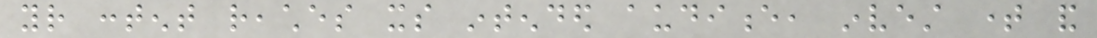your content reaches its intended audience, invest time and
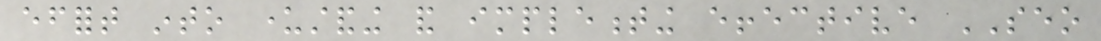effort into understanding and implementing effective SEO
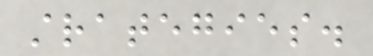strategies.
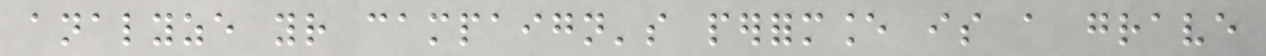analyze your campaign's performance is a grave
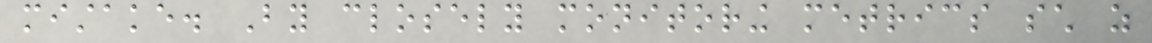mistake. By closely monitoring metrics such as
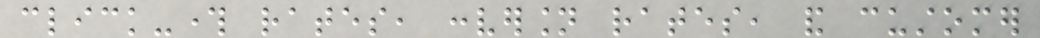click-through rates, conversion rates, and customer
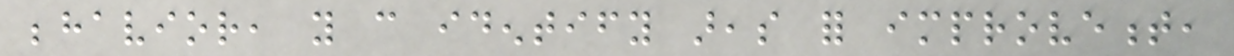behavior, you can identify areas for improvement,
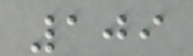109
